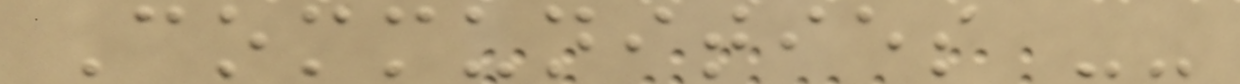Communities --
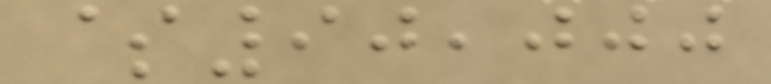$90,000
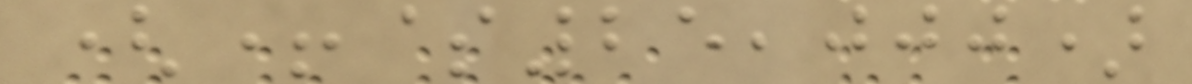(+$25,000)
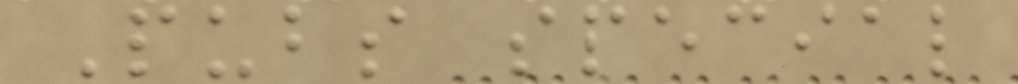Pubs special
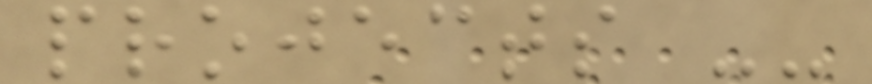projects --
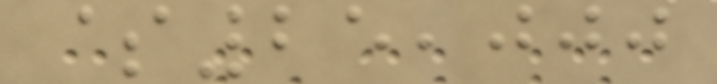$25,000
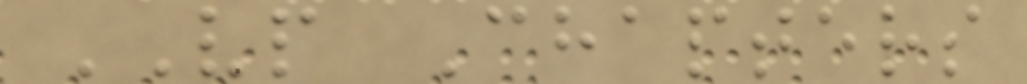VP Chapters
